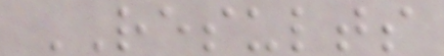RESULTS
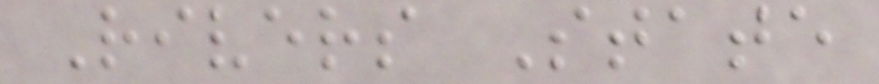Rivers State
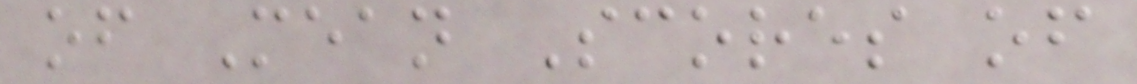of Mean Scores of
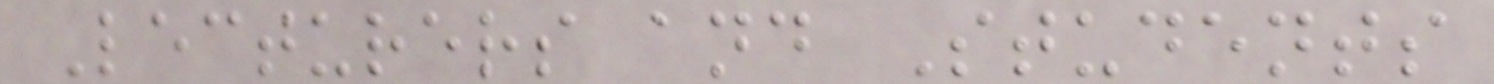Lecturers and Students
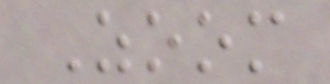Zoom
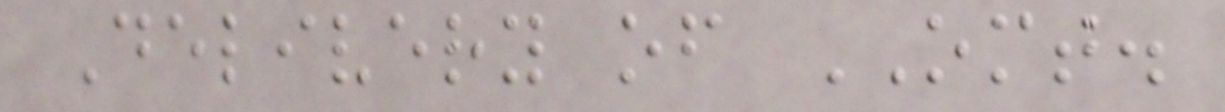Delivery of OMT.
